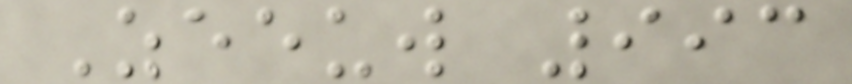Zeeuw 993
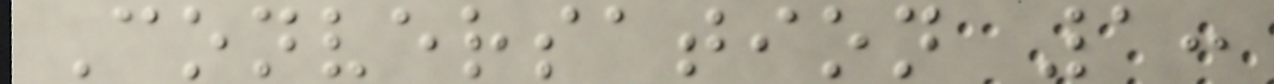Conversation 1:
